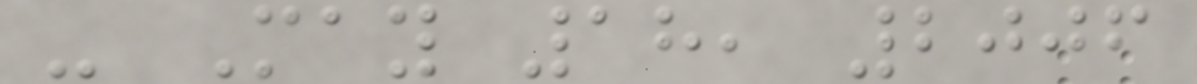- May 18, 2006
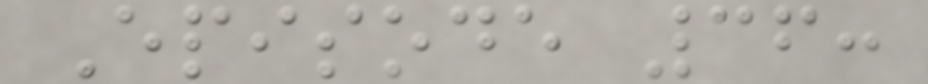Episode 36:
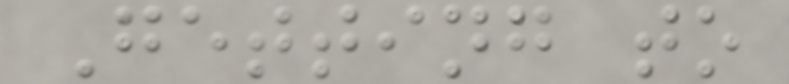Getting to
